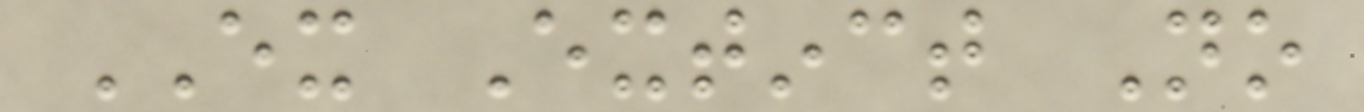EX Extinct No
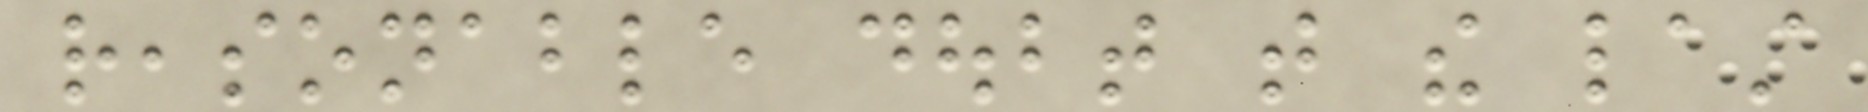reasonable doubt that the last
